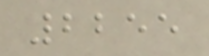2255
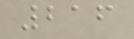216
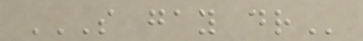S GAY DR
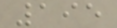195
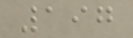197
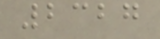2327
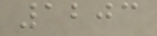1203
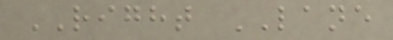RIGHT LANE
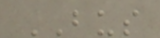BUS
